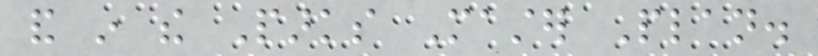and in the Parks Master Plan.
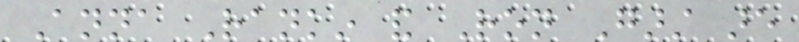Anna Rankin and Ron Garst are
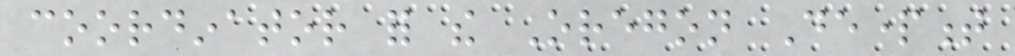coordinator for the Oregon Department
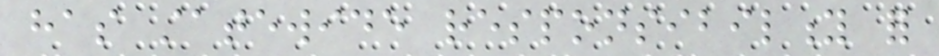has statewide responsibility for
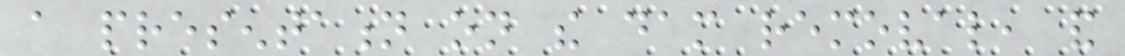a presentation on the dam removal, and
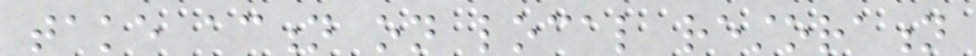take action on local restoration
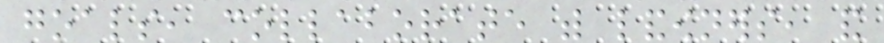goals, collaborate with landowners, and
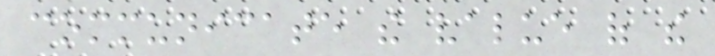communicate the value of the
